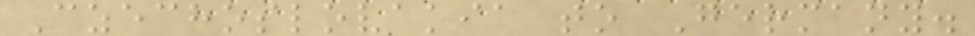Czechoslovakia to Germany.
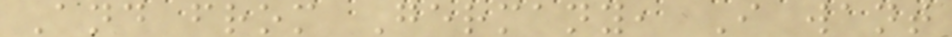And from Germany, I want
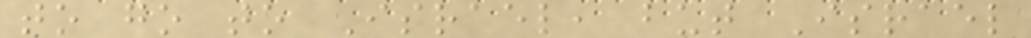to go to Israel, but Israel
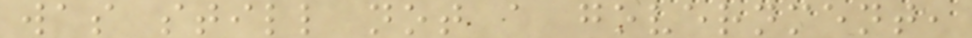was still not a government,
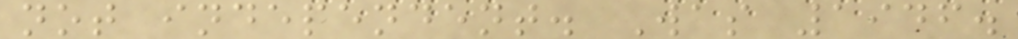not independent. Was 1946.
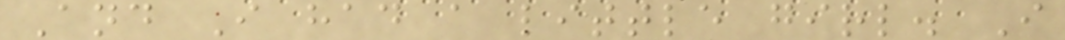And I had a little girl. I
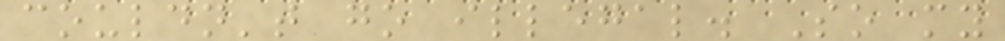couldn't go illegal. So my
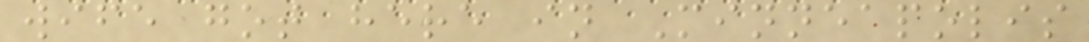wife got here in Minneapolis
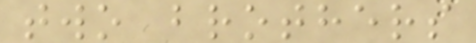two brothers
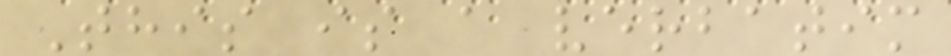This is a verbatim
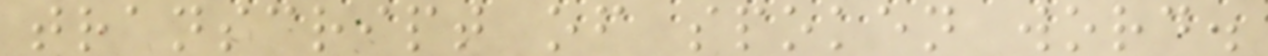transcript of spoken word.
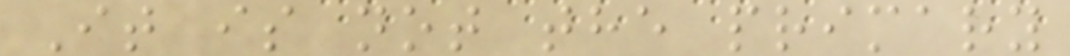It is not the primary
